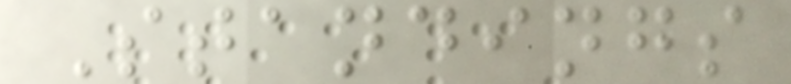Standings
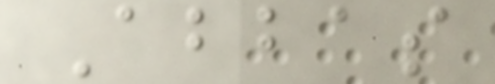Abbas
